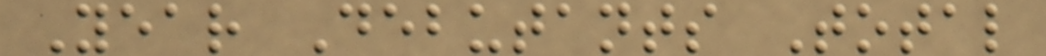Year Debutants Total
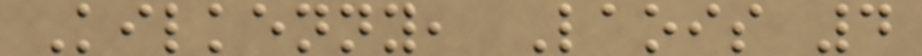Kilkenny, Laois 4
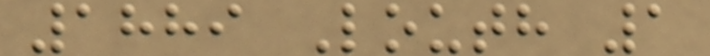1889 Louth 1
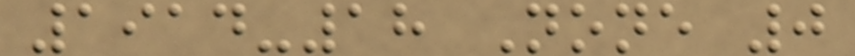1914-18 None 0
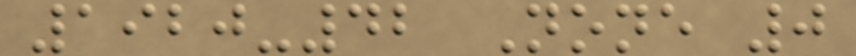1920-42 None 0
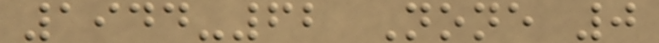1944-62 None 0
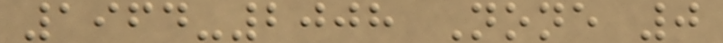1964-2008 None 0
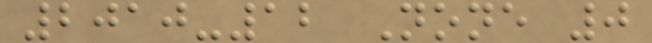2010-12 None 0
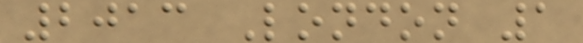2013 London 1
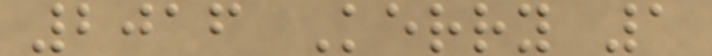2016 Kerry 1
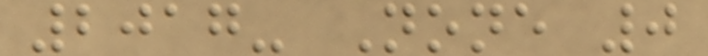2017- None 0
